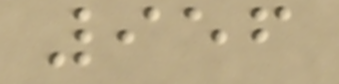956
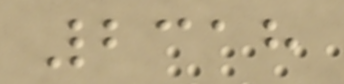2318
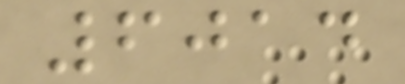6014
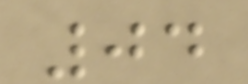04
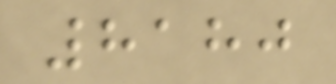8180
